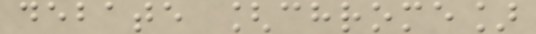debate [chrome]
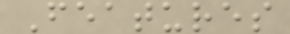Features
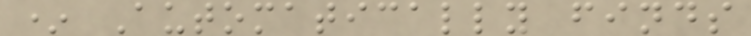* Automatically finds
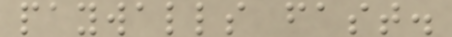paywalls fast.
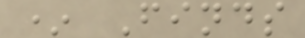* Finds
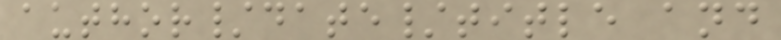author/date/title and
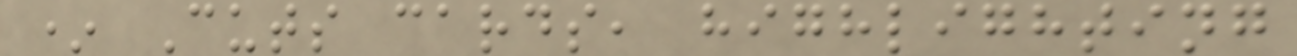* Cuts cards, highlighting
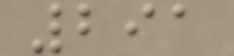291
